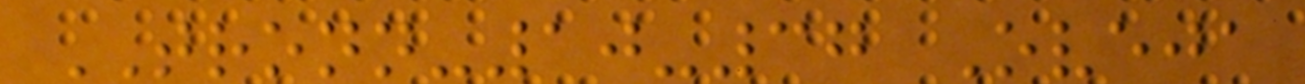TRONN-10-37 Oveja
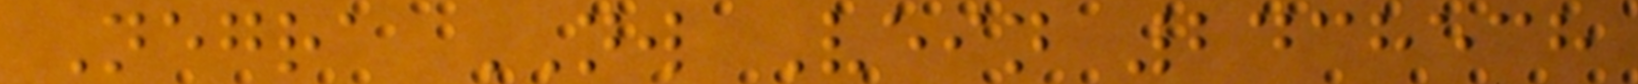Negra NW Vein 2438538
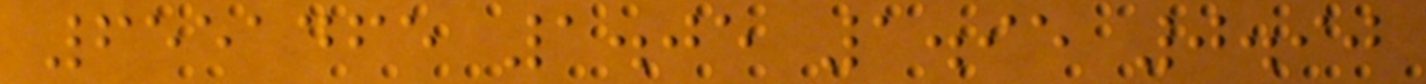6551465 1.05 1.95 0.90
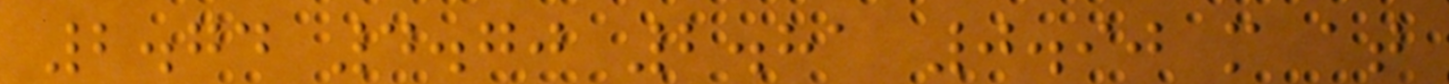2.74 4.70 2.81 0.90 m at
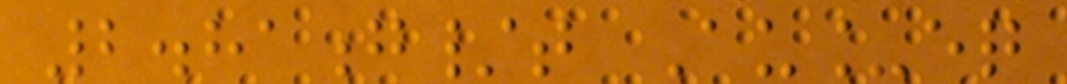2.81g/t Au_eq
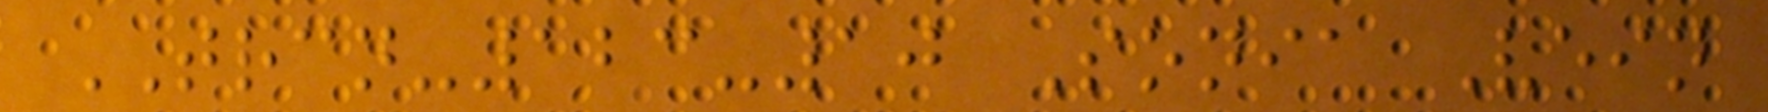TRCN-123-10 Sonia Vein
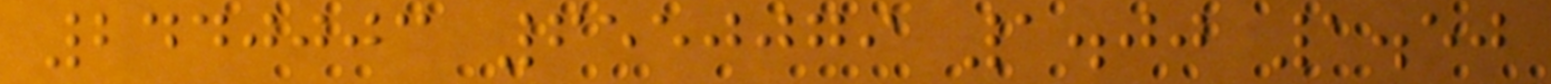2440003 6550079 1.00 1.50
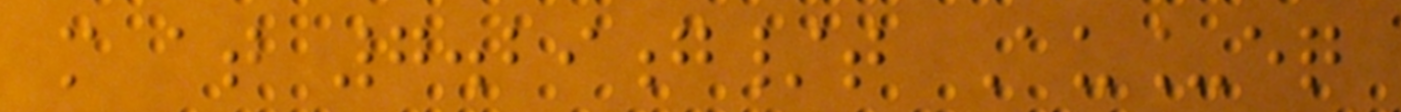m at 7.29g/t Au_eq
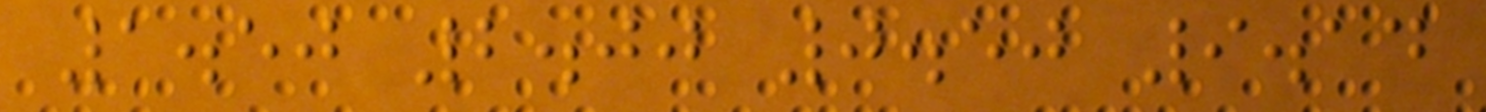1.50 2.00 0.50 9.14
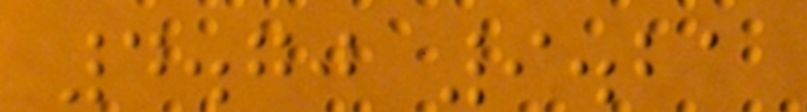4.70 9.21
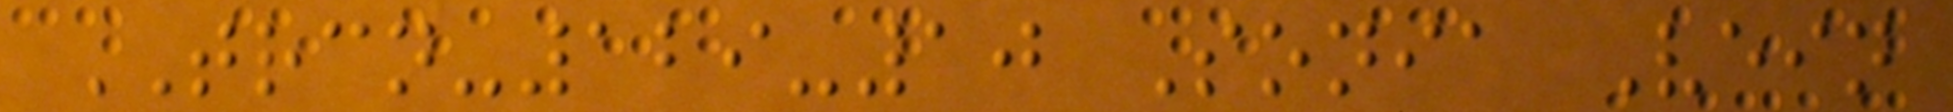TRCN-129-10 Sonia Vein
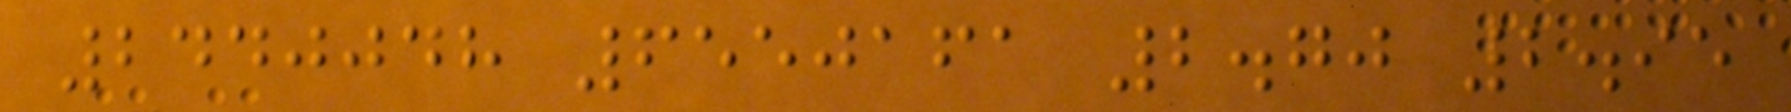2440048 6550161 2.70 2.95
